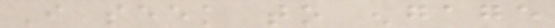I seek to engage
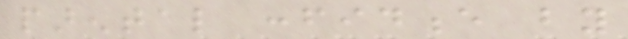parental confidence by
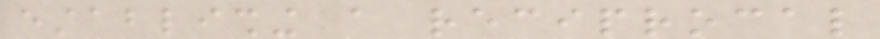establishing a reciprocal
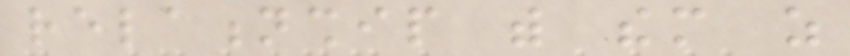relationship with them as
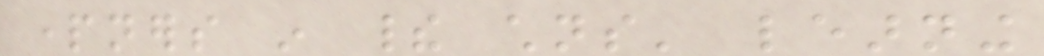partners in their childrens' learning
